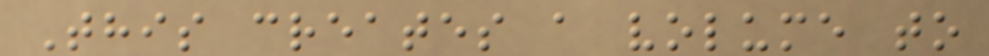This creates a volume to
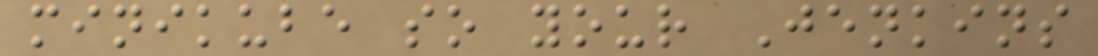minikube so your Jenkins
